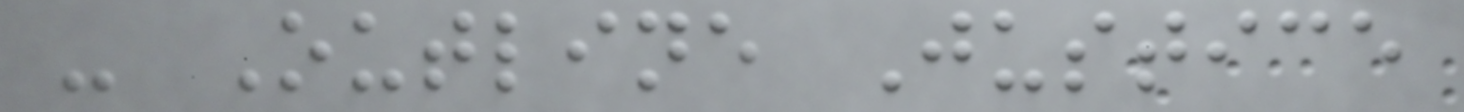- Outline Justice
